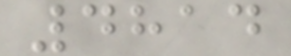4814
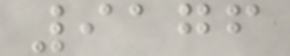9176
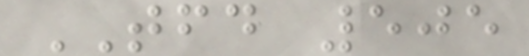TFD 505
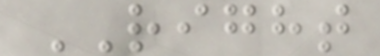RIGHT
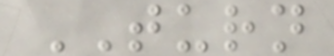TURN
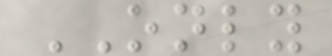ONLY
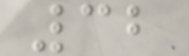32
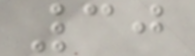30
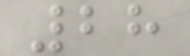28
